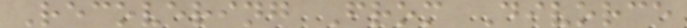Recovering From Divorce
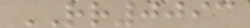RR0093
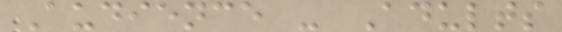Audience - Adults
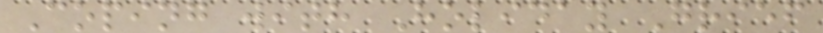Coping with Holiday Grief
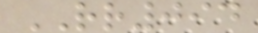RR094
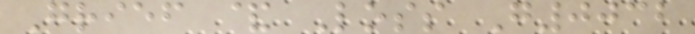Grief & Loss G0032
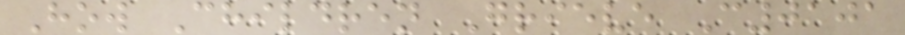How Children Grieve C0101
